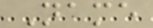Name
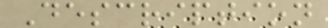Description
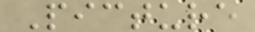Picture
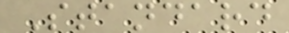Standard
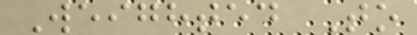Weighted To
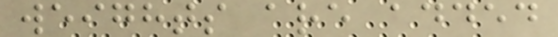weights are added
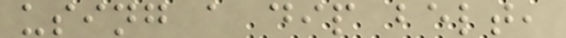using a dip belt,
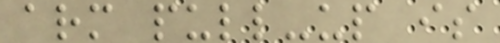arm pull-up is
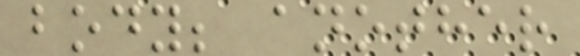body; another
